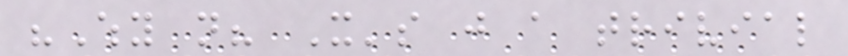"Why not? It's just a trivial
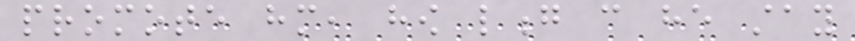promote him, how long can he stay
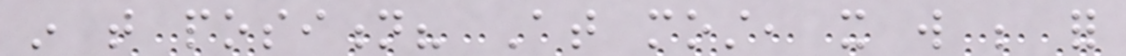in that position? At most, it will be for
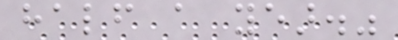half a year."
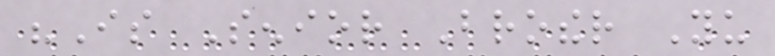"Is Senior Brother Yu
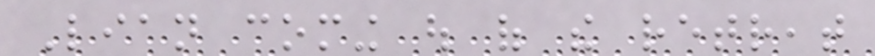Lian coming out of the retreat
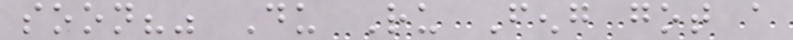soon?" Du Ru Feng got a
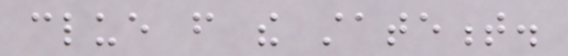clue from the statement.
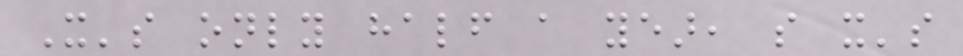It's only half a year, so it's
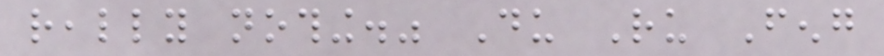really nothing." Du Ru Feng
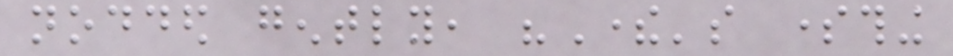nodded gently, "There's something
